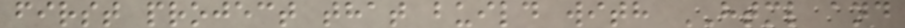first project that build with HTML and
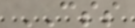CSS
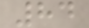84
